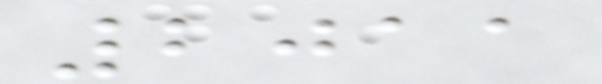2011
